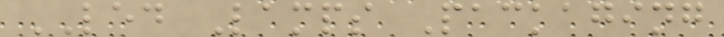LED Lamps Packaging
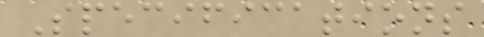Specifications
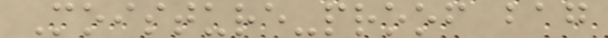Moisture-proof bag
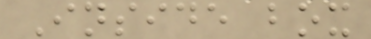Inside box
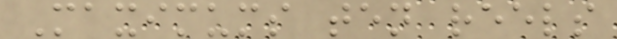Maximums ten reels
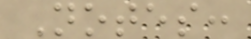Notes:
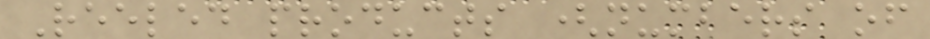Reeled products (numbers of
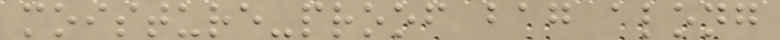moisture-proof bag along
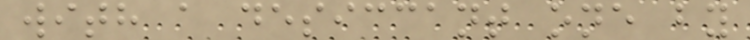with a desiccant one by
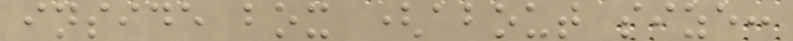inside box (about size:
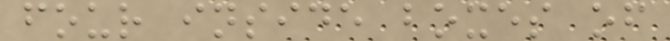four inside boxes of
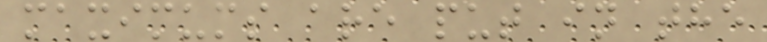maximums are put in the
